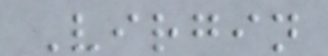Virgin
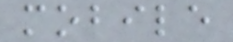mobile
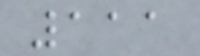111
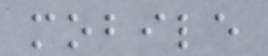mobile
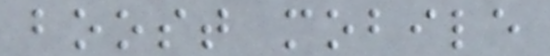boost mobile
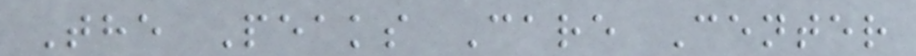The Peaks Care Center
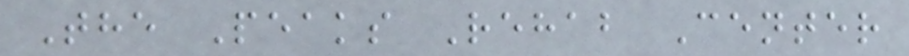The Peaks Rehab Center
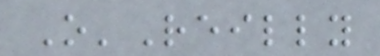O'Reilly
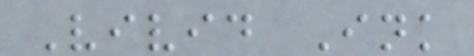Vivid Ink
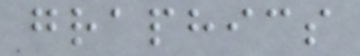graphics
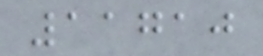11710
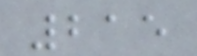215
